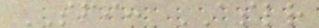SFI: ASLR
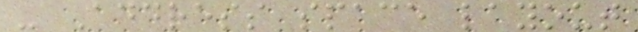- Address space layout
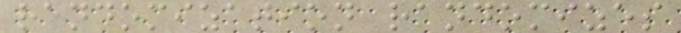randomization randomizes
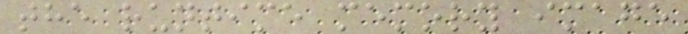the runtime memory image
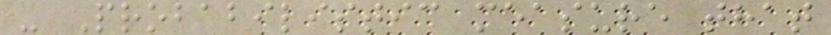- Probabilistic measure that
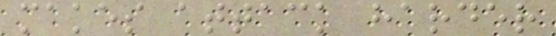makes attack harder
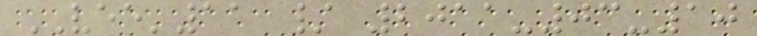VEE'11 / 2011-03-10
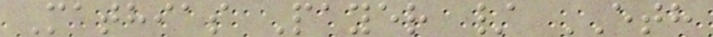Mathias Payer / ETH
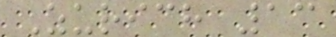Zurich 13
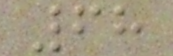68
